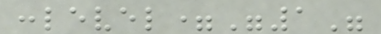:level="1"
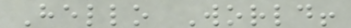Hello World!
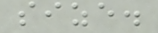size.
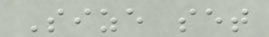Size set
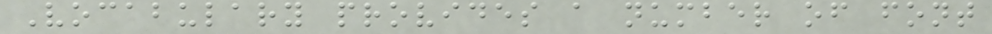Vocabulary provides a number of font
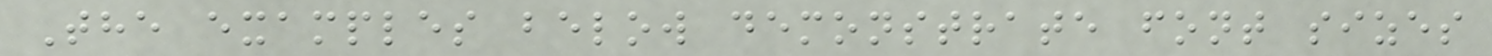The examples below demonstrate font sizes
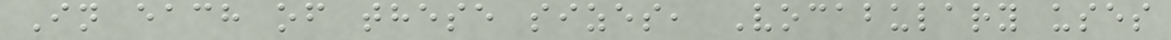In each of these sizes, Vocabulary uses
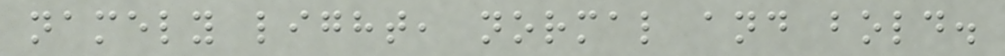namely light, normal and bold.
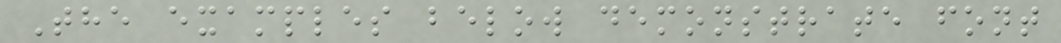The examples below demonstrate font
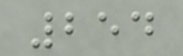254
